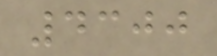4300
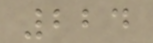224
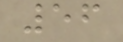56
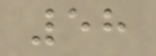58
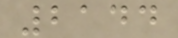2144
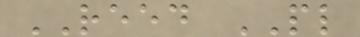REED PL
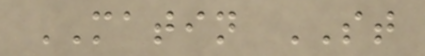MATIN ST
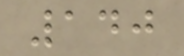140
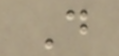D
